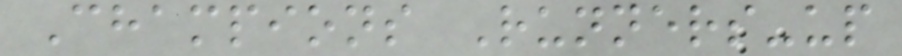Champions Runners-up
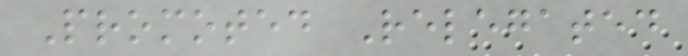Promoted Relegated
